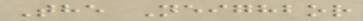The Neighbor
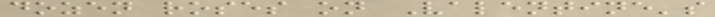dozen roses on Valentine's
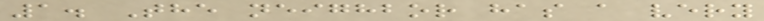1. The neighbor has a very
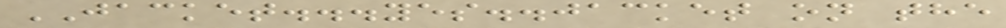JACKET...yes..jacket on the
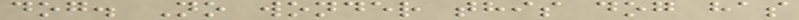dog. No wonder this dog has
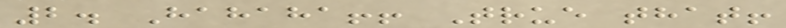2. Hahaha!! True that!
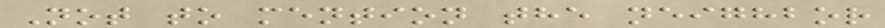Not to mention the neighbor
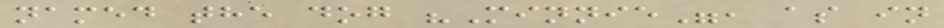named the dog "Minnie", as in
